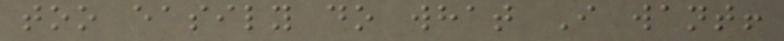too easily do what I want!
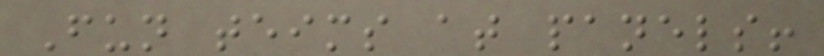Fun teims at panels!
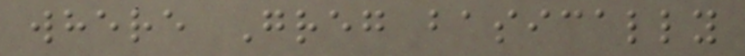where Greg basically
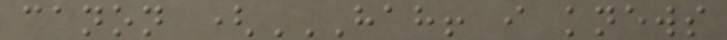canon (HAH! I KNEWS
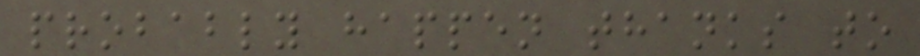probably happen thanks to
